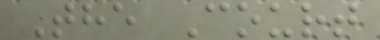The Court
